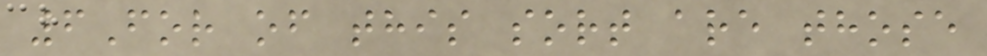6For of this sort are those
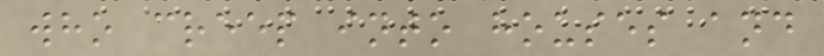who creep into houses and
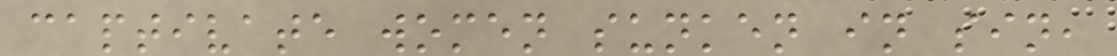captivate women sunken in sin,
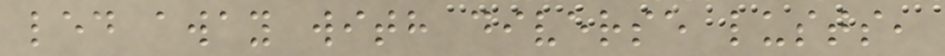led away with diverse lusts,
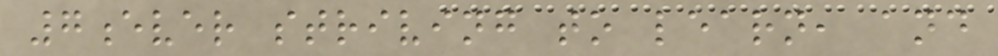7ever striving to learn, and
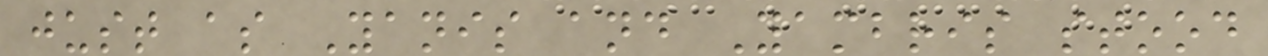just as Yanis and Yambris stood
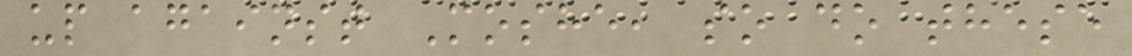up against Moshe, so do these
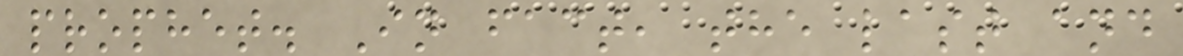prophet. In fact, the last and
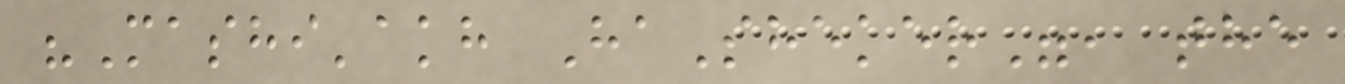"Mashi'akh HaSheker", the
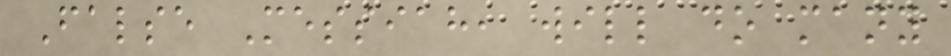False Messiah, will do many
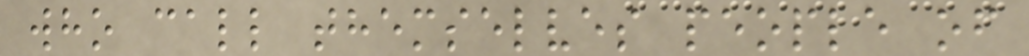who call themselves people of
